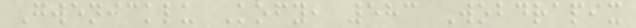Gwenicklu Kofy, 583 Wobdrapix
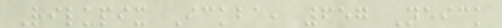Rilupix Ickba, 657 Neick
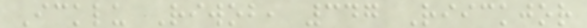Icklu Riwob, 347 Riickjor
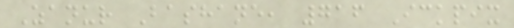Zanur Bashane, 716 Ickpix
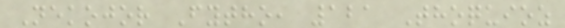Nekojor Fytho, 121 Thoquioz
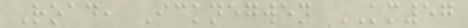Road, Icknegwen KM57
